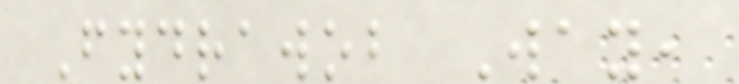Fydrawob Way,
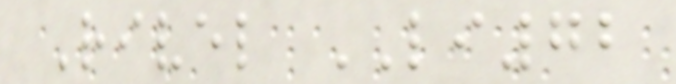Rivel LI72
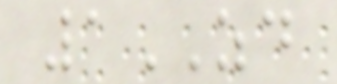1ZD
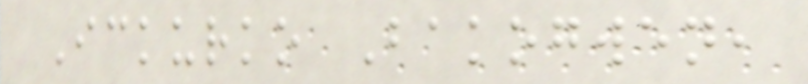Ickurko Bakogwen,
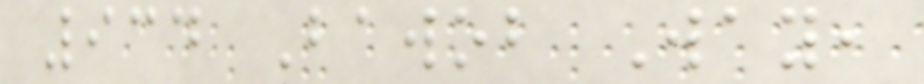934 Bawob Way,
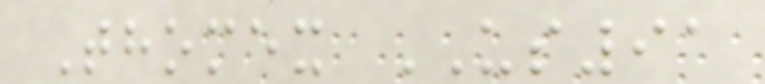Thomex US91
